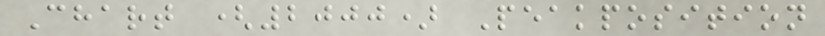Chart (2000) Peakposition
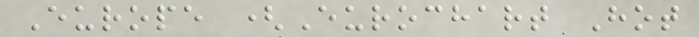Europe (Eurochart Hot
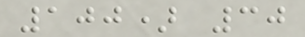100) 30
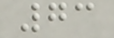73
